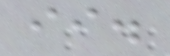ii.
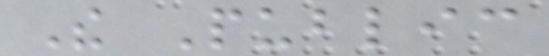The Public
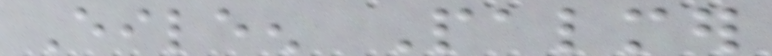Eileen Palmer
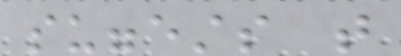suggests that
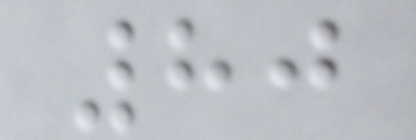80
